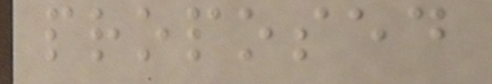proposed
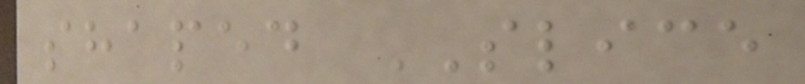shaped SLICE
